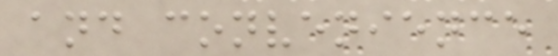and convenience
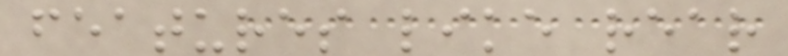features like rear
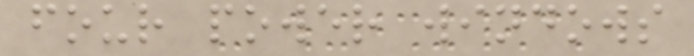four power windows
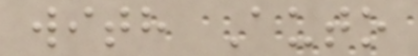with Auto
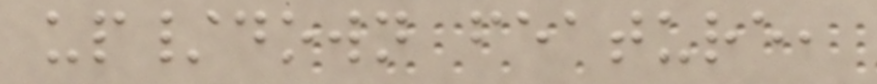up/down feature,
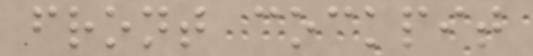front cockpit
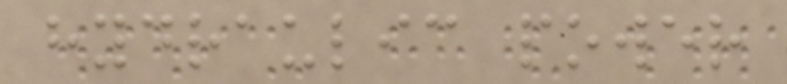hydraulic power
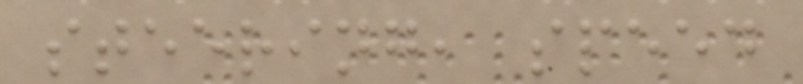steering, speed
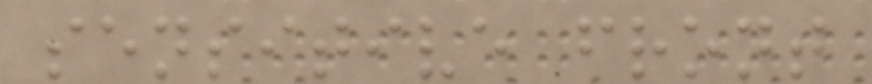sensitive front
